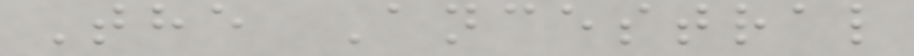The Ancestral
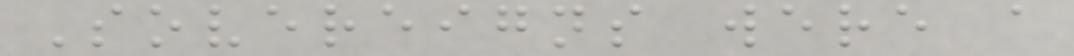Sovereigns were a
